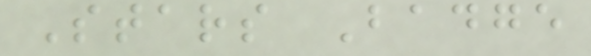Stars Badge
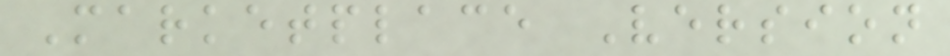Marketplace Version
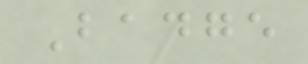Badge
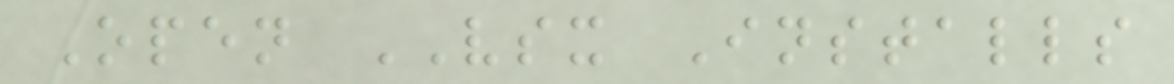Open VSX Installs
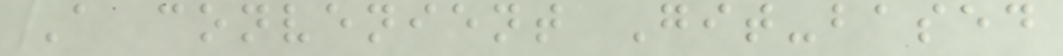A convenient Git-based
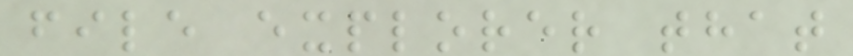file explorer that
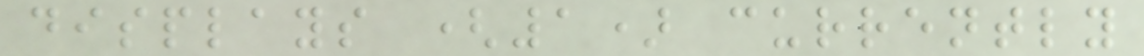displays (1) currently
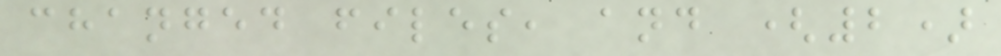changed files, and (2)
